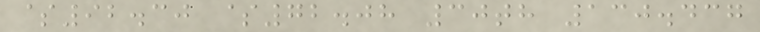$92.30 $72.08 30th 130.437
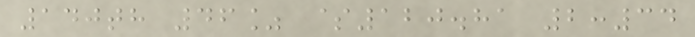140th 46% $120.81 2:34
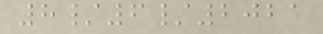8/6/2021
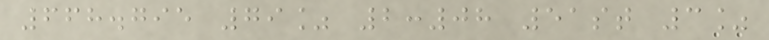668.795 79% 2:08 51st 3%
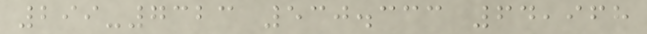299-7323 530.333 64,968
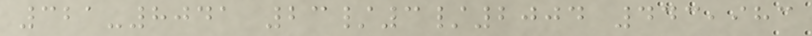321-8041 23/3/2004 443,983
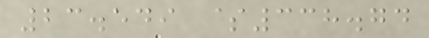23.549 $338.74
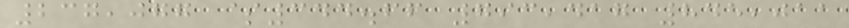237,077 $344.66 793,417 845,011
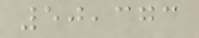50,373
